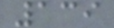139
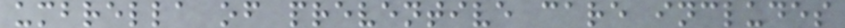umbrella of preventive care includes
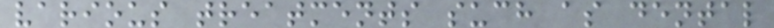various treatments such as dental
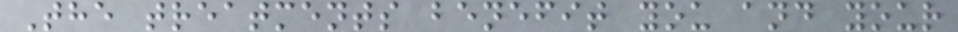The treatments benefit you and your
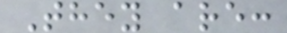They are:
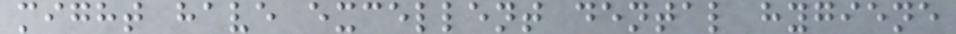might have excellent dental hygiene
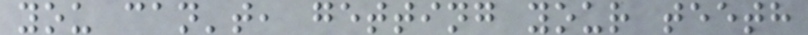you can't, getting your teeth
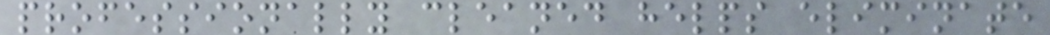professionally cleaned helps eliminate
